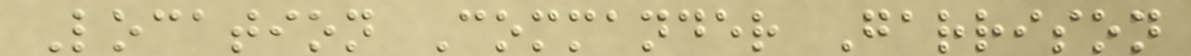Location Commander Garrison
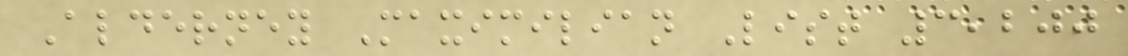Alderney Maximilian List 3,200
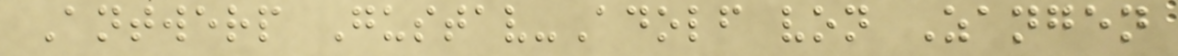Antwerp Gustav-Adolf von Zangen
